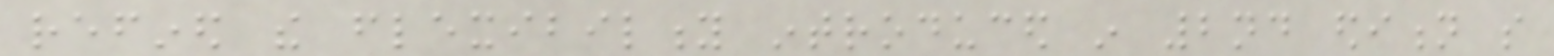refined the flexibility introduced in 2nd edition so
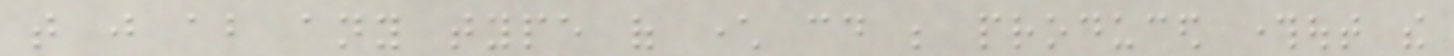that just about any type of character could be produced throughout the
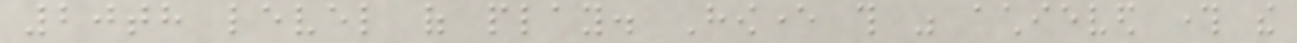20th level of play. However this was achieved through the
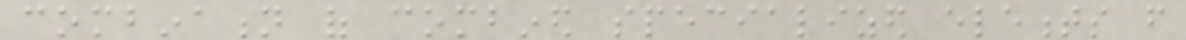combination of combined specialized elements from
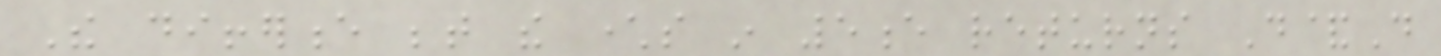The difference between the characters in 5e returns D&D
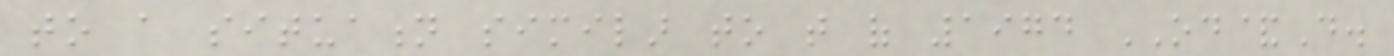to a situation similar to that of 1974 OD&D.
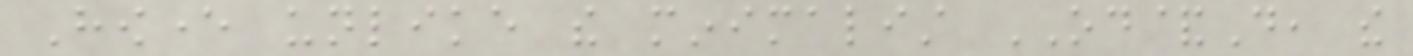However unlike the minimalist OD&D, the
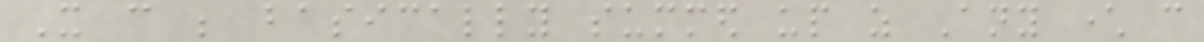It can be basically summed up as Any character can
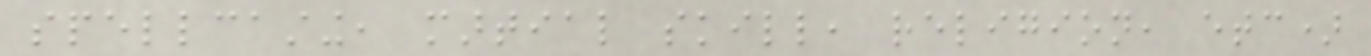spellcasting, martial skill, religion, etc)
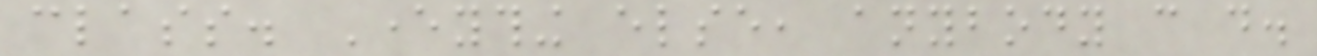class. Everything else, anybody can do.
